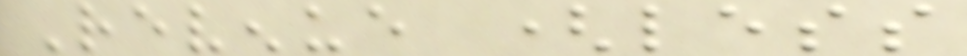Revenue (less
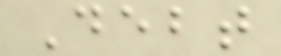Debt
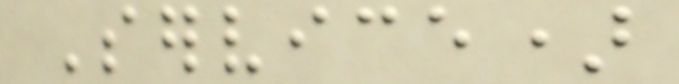Service)
